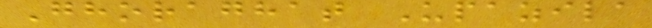Ghoraghat Upazila
